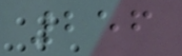256
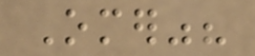Omer"?
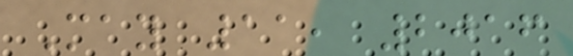May 11, 2016
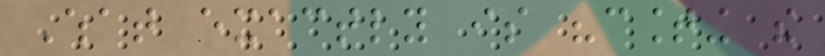What exactly is "counting the
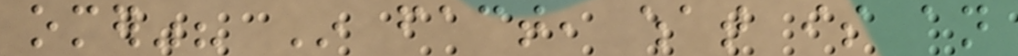omer"? In fact, what is an
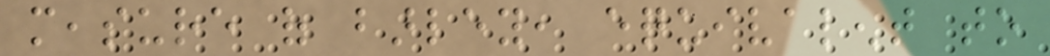measure of barley, equivalent to
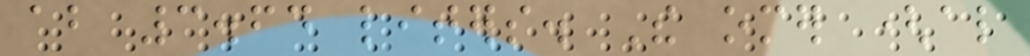about 3.64 liters. The omer (also
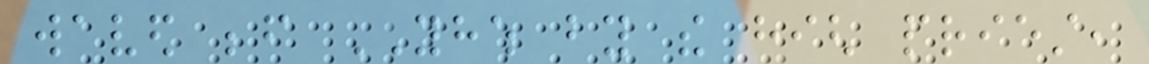waved before YHWH by the high priest,
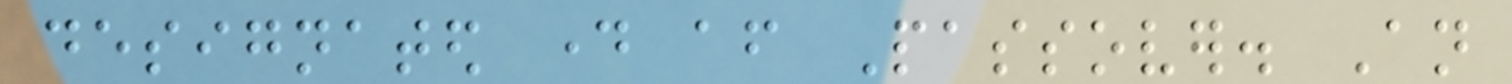designated day after Passover. An
